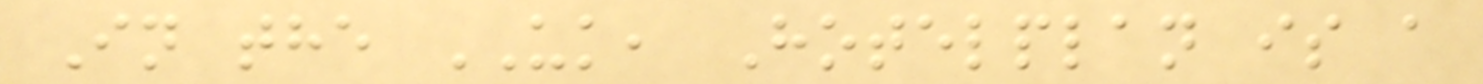In the UK, Hotelplan is a
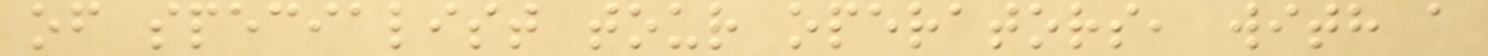of specialist tour operators, with a
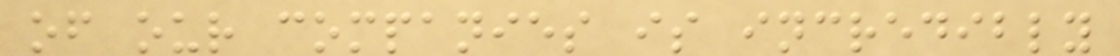of our companies is incredibly
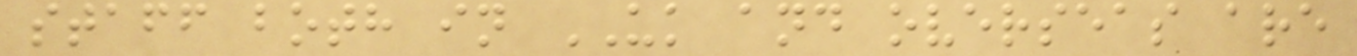staff both in UK and overseas are
